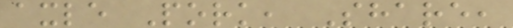axle Pork, Share,
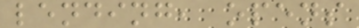lending, opens
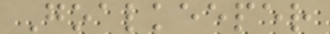Goalkeeper
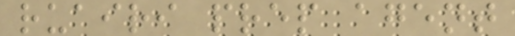ruairi prep agent
